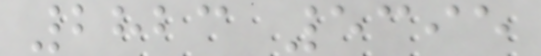2823 5395
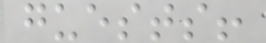guests!
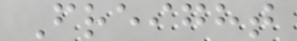Freight
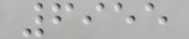6955
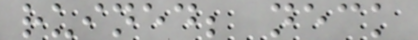ruined; neck
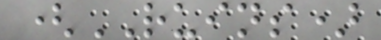(RUINS)
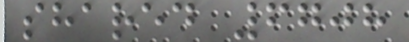shared 6708
